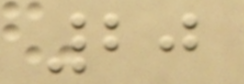20
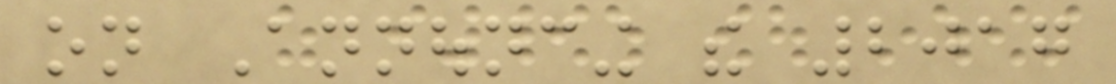on Announcing the 2017
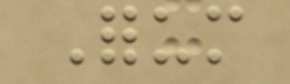Forum
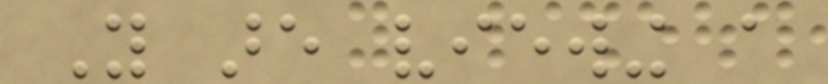You are viewing a
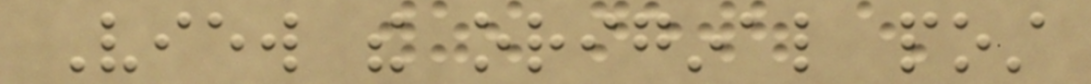View the original post
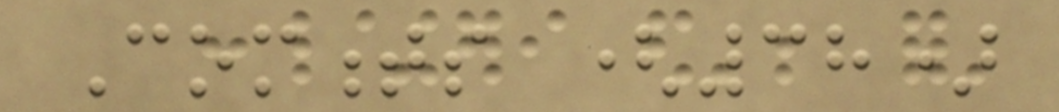Comments (38)
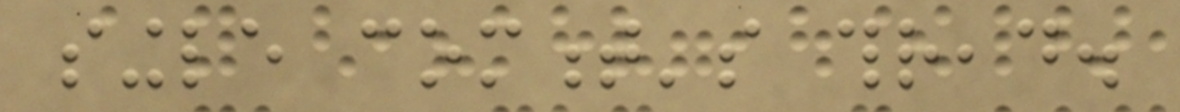single comment's thread.
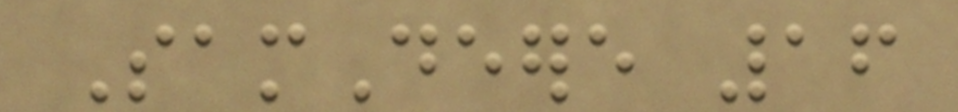SamDeere 16
